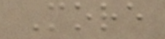More
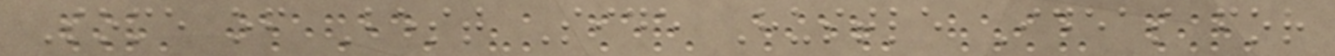Some of Best Side Hustle Ideas for
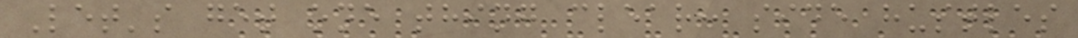Let's get one thing clear: side hustles
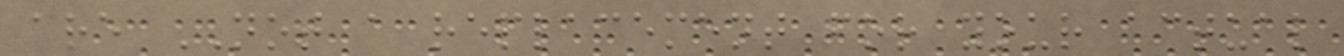are NOT a replacement for your actual
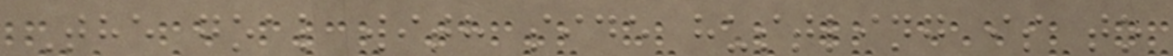The goal with side hustling is to
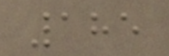185
